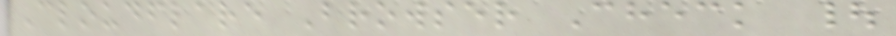Cloudflare Browser Check |
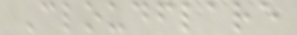Cloudflare
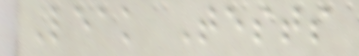Leak Tests
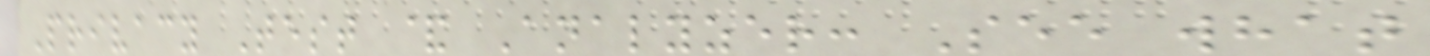Privacy Test & Analyzer: See what
